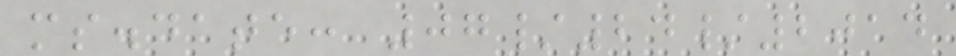ms.date: 07/24/2014
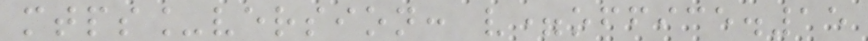mtps_version: v=office.15
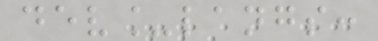dev_langs:
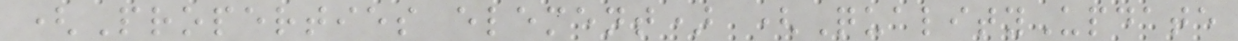(Properties element) (QualityUpdate
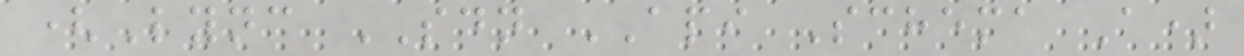(Lync SDN API Schema A)
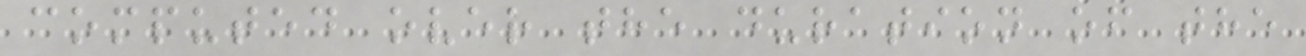computed over the duration of the
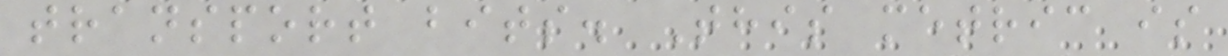transport bits. This metric is
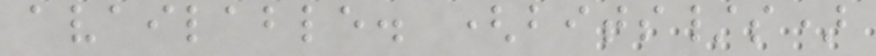available. (bits/s)
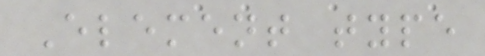Element type
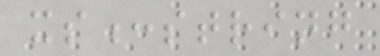xs:string
